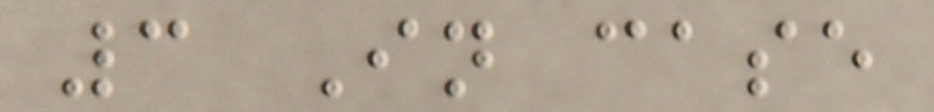3 In case
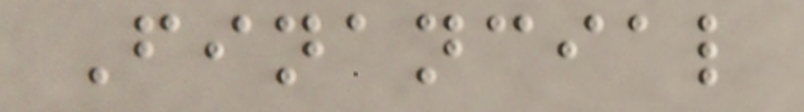Financial
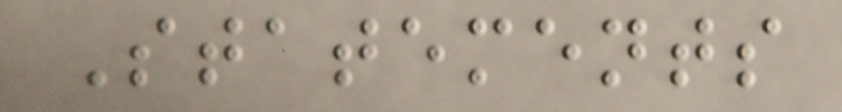Statements
